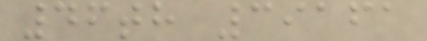46th 39161
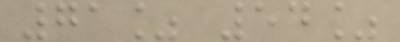71% 54%
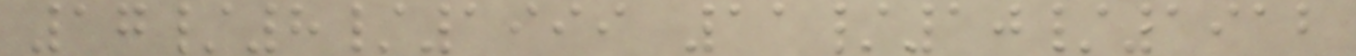17/8/1999 11/10/1912
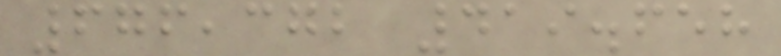676,372 419.658
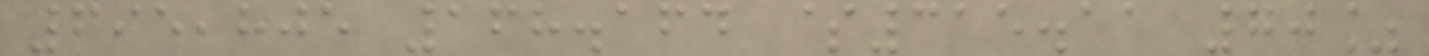695,805 168.164 $315.11 70%
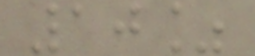10%
